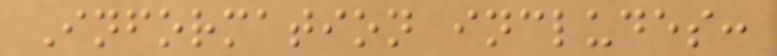Information includes:
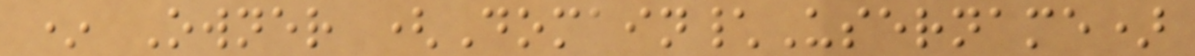* Owner (Domain\Username)
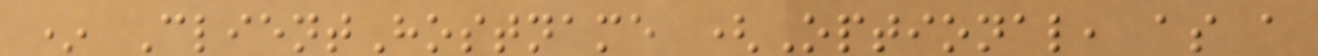* ClientHostname (Optional, as a
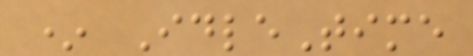* IdleTime
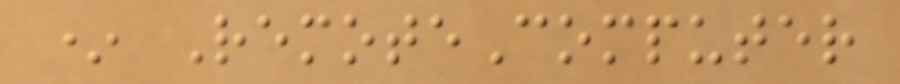* RemoteComputer
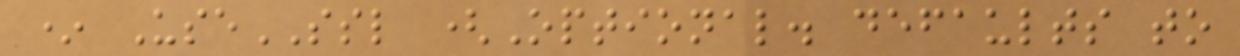* UseSSL (Optional. defaults to
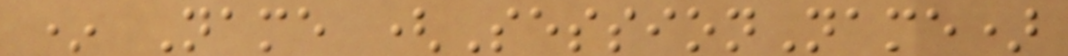* Name (SessionName)
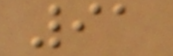91
